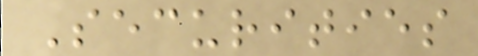Securities
